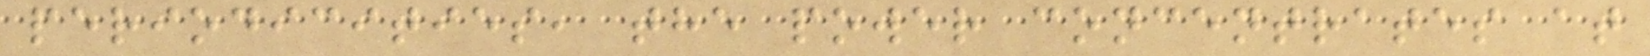periodicities, the power concentrates at
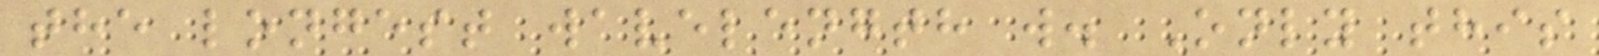the longest wavelength w. Only this
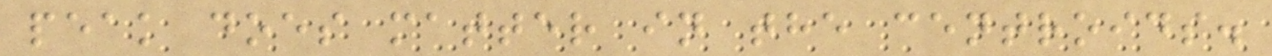peak does matter in the centroids.
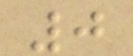0
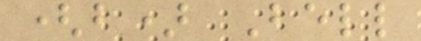(b) Bell
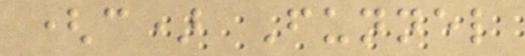(c) Funnel
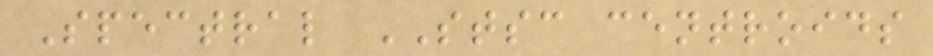Spectral STSC centroids
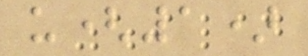u(1)
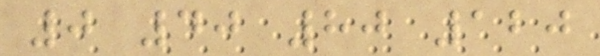0 40 80 120
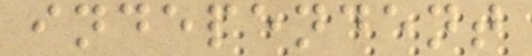independent
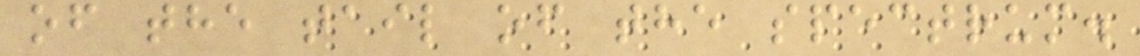of the tail of the spectrum.
